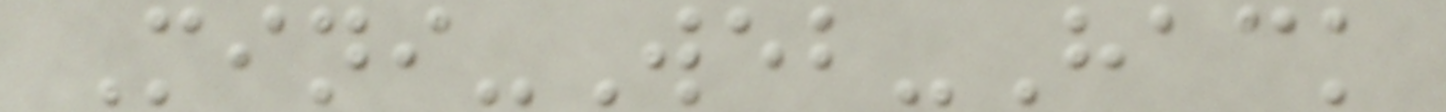Mini-Web-Hack
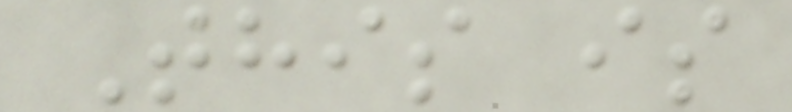This is
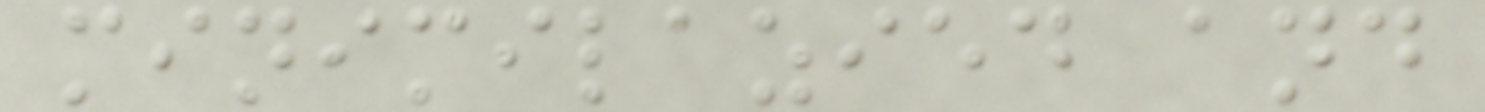minimilazied and
